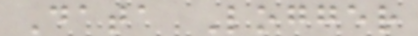Data Logger
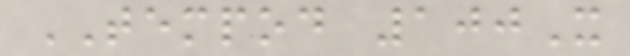TEMPOD 100X
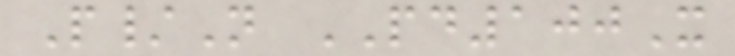P/N PD100X
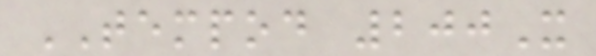TEMPOD 200X
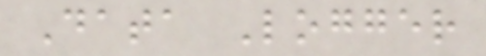Data Logger
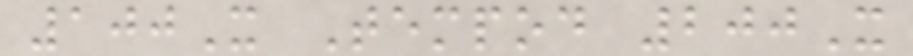100X Tempod 200X
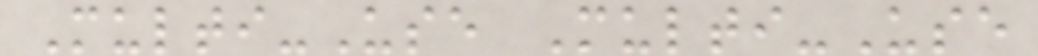Multi-Use Multi-Use
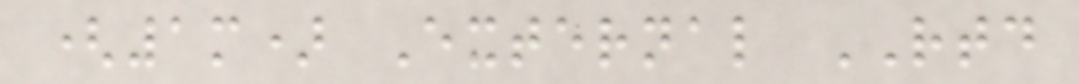(1m) External RTD
